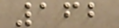162
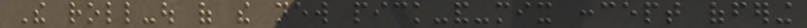The roll-out of the new pick-and-mix concept offering
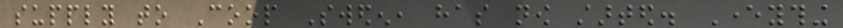supply to Coop Sweden, has now started. Everything
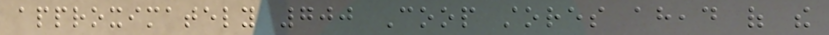approximately 700 Coop stores ahead of the
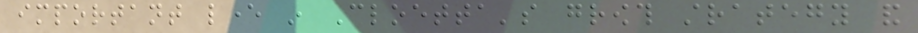important lever in Cloetta's growth strategy and
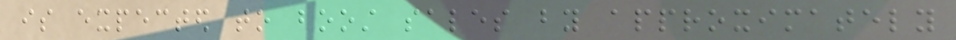is expected to boost sales by approximately
